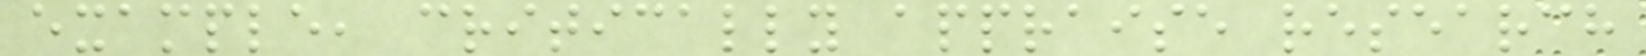example, critically appraise research
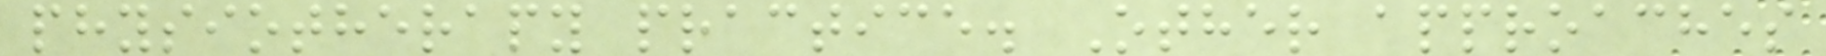physiotherapy practice. Other approaches
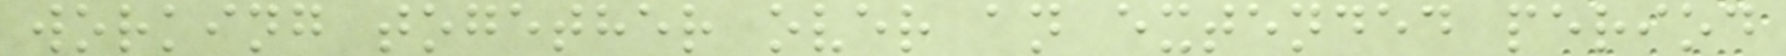working together over an extended period
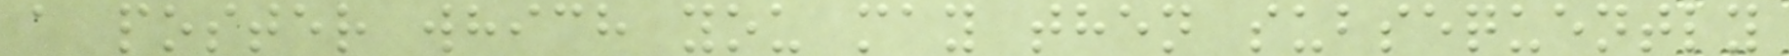a poster which you may then subsequently
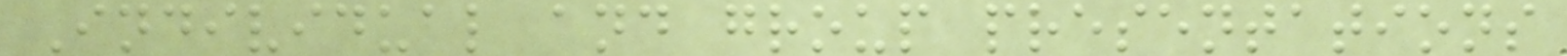Individual and group presentations
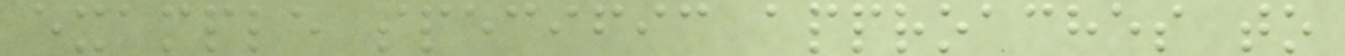example specific approaches to
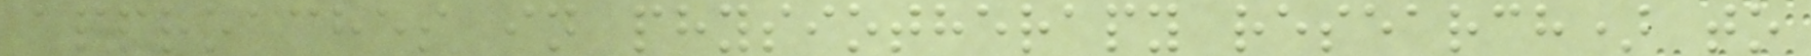approaches in physiotherapy research) to
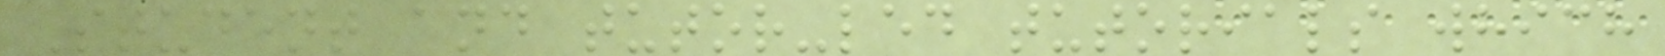Student and tutor-led tutorials which
